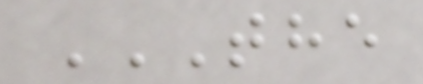THE
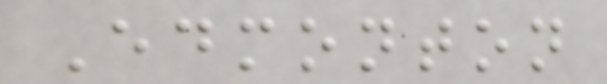Edmonton
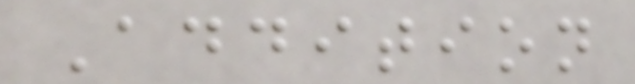Addition
